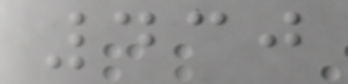430
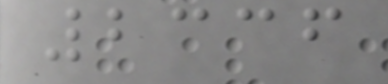2336
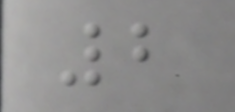2
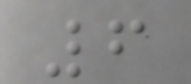6
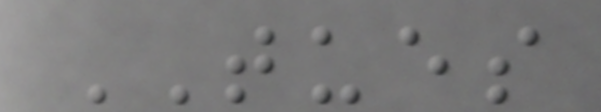TUES
